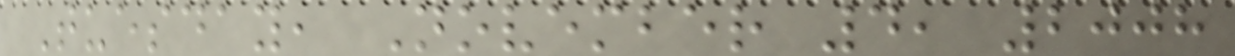Tuesday, November 4, 2008
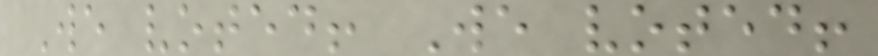We voted! We voted!
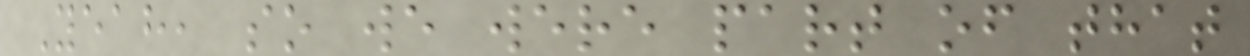Yeah, so we were part of that
